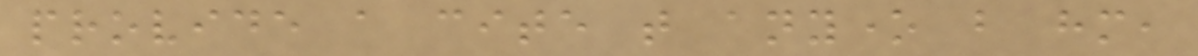provide a cite that anyone but him,
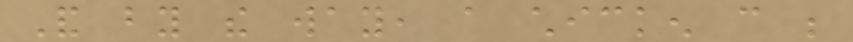And by the way, a chicken can be
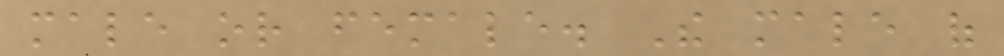male or female. The male of
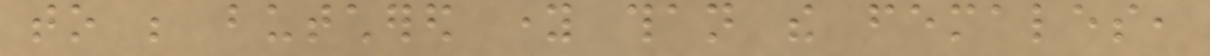to be butchered young than the females,
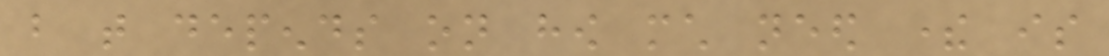but that depends on how much need there is
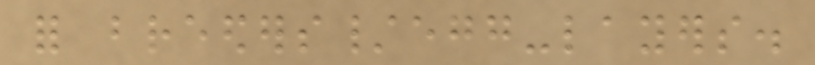for breeders/egg-layers.
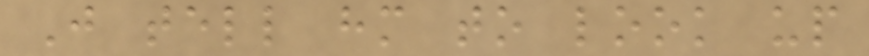Just tell him to look up
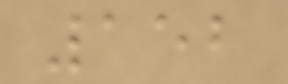152
